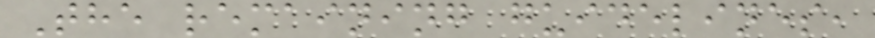The remaining guidelines,
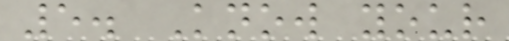5. Know your
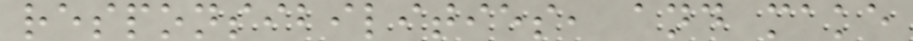responsibilities, and make
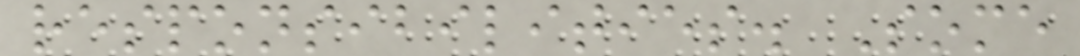responsibilities. Some
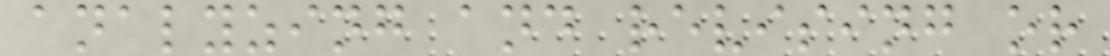analyzing and revising or
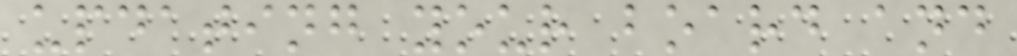updating your board and
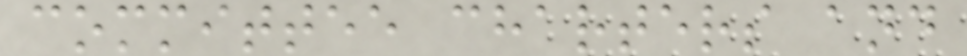committee charters and
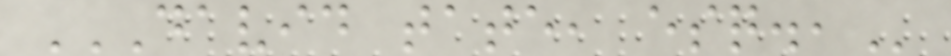DAVID TATE, ESQ.,
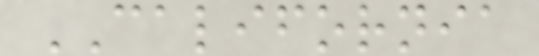CALIFORNIA
